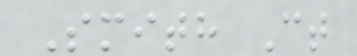Smith Ct
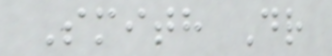Smith Dr
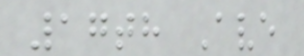17th Ave
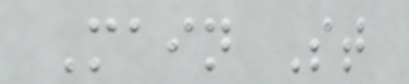Main St
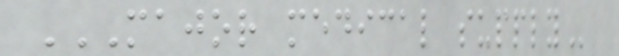MAJOR MEDICAL SUPPLY
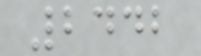2442
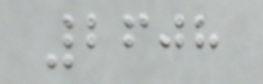2608
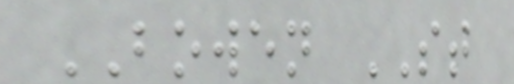BOWEN ST
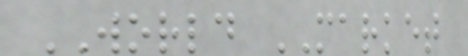WORLD MARKET
